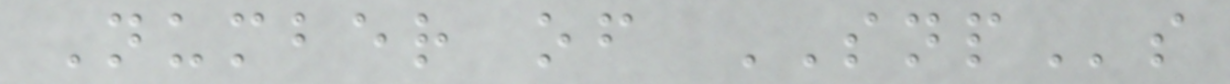Number of SNPs
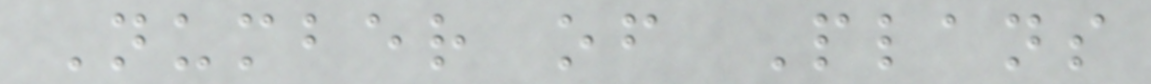Number of Plans
